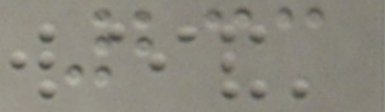233
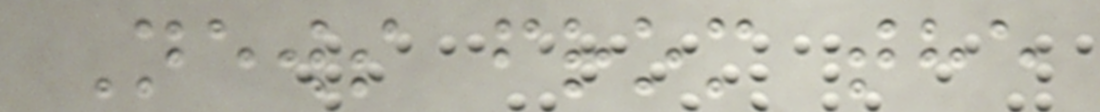News from the
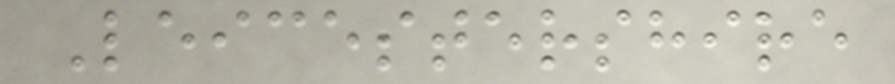Leicestershire
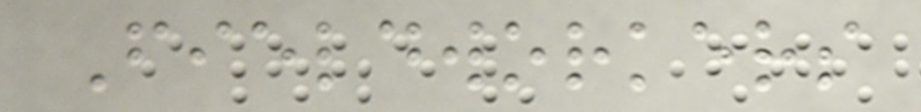Fieldworkers
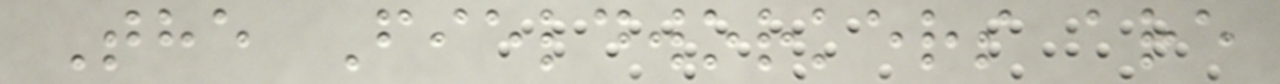The Fieldworkers are
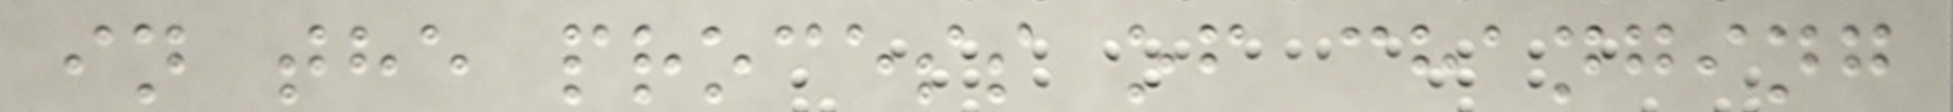in the process of changing
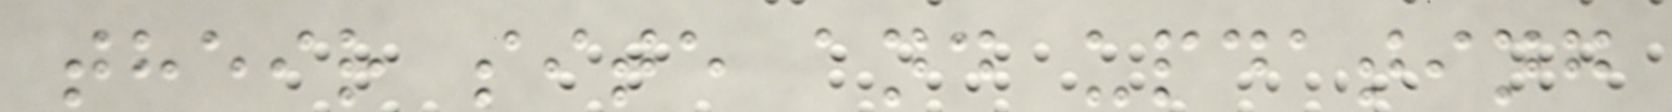their site and updating
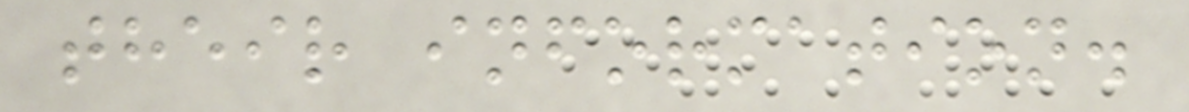their information.
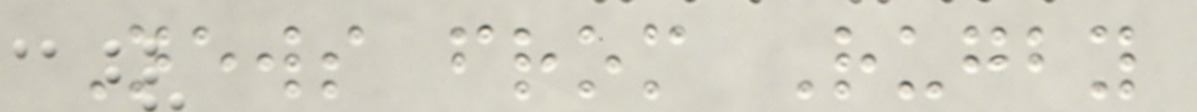News from Rugby
